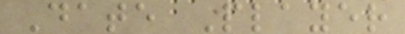Date Player
